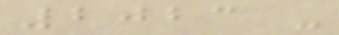2023 -
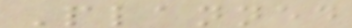Planned
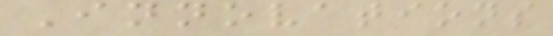Innovations
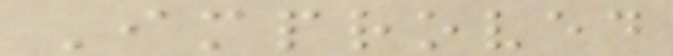Improved
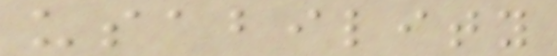usability
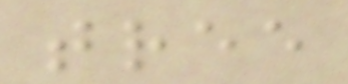tree
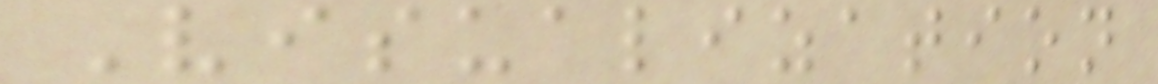Visualization
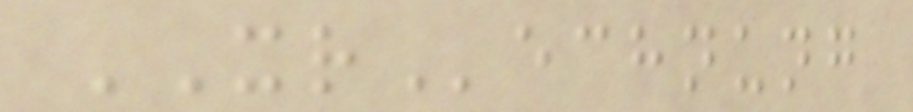XRechnung
